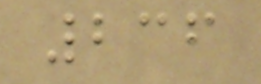236
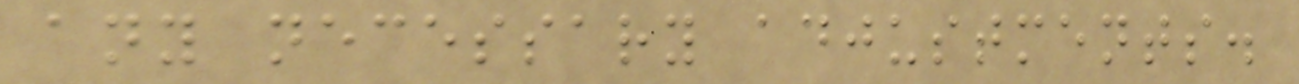any necessary adjustments.
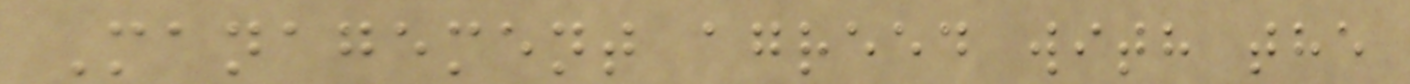Management agreed with the
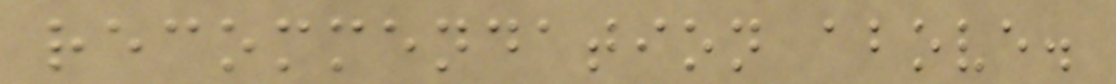recommendation above.
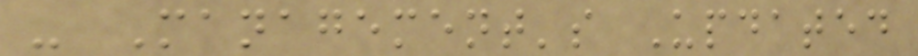- Management's Updated
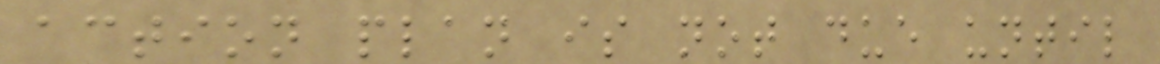action plan is not due until
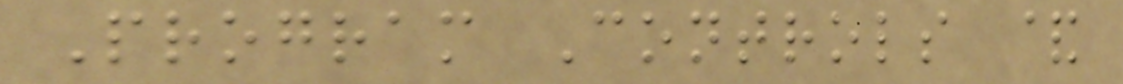Program Controls &
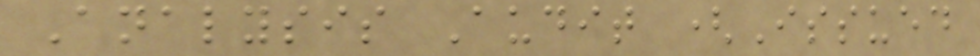Analysis Audit (Issued
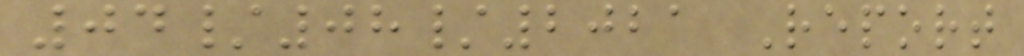04/08/2021 Report
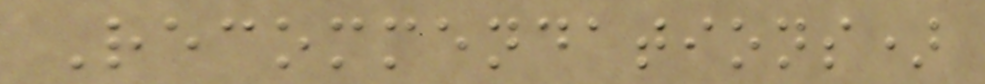Recommendations)
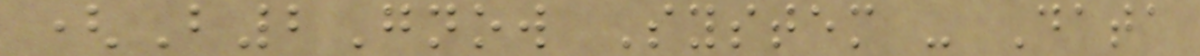(B2Gnow System - Data
